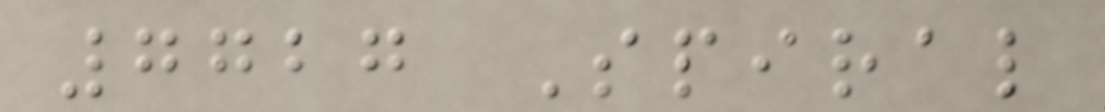7727 Spiral
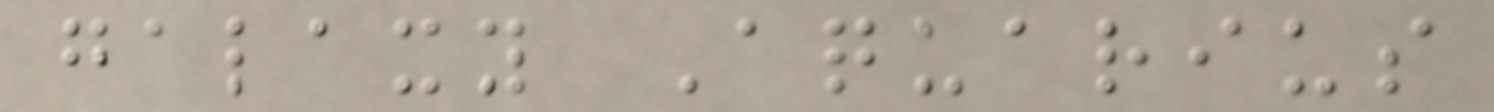galaxy Aquarius
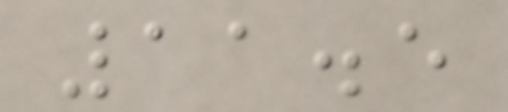11.5
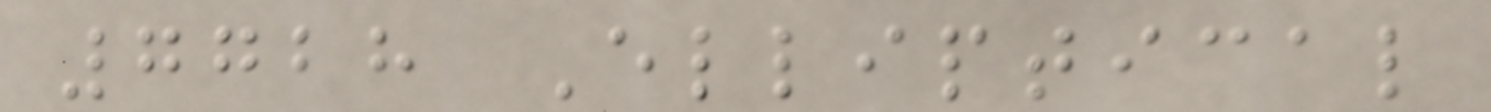7728 Elliptical
